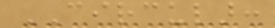CIRCULAR:
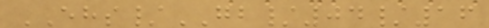EHS/GB/04/16
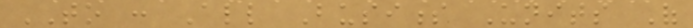TO : All Business Units Of
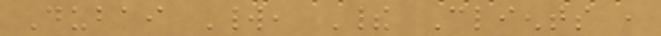Dubai World, Their Clients ,
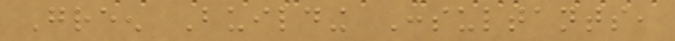Green Building Consultants,
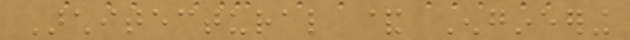Architectural & Engineering
